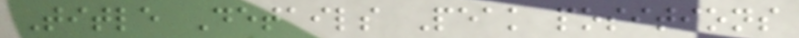Title Details Peak positions
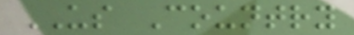US Country
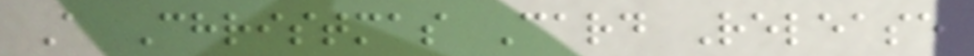A Christmas Card Release
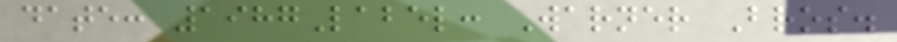date: 1987Label: Warner Bros.
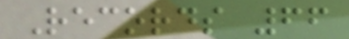Records 66
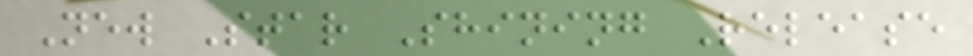New Star Shining Release
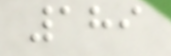189
